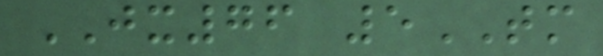JX76 5TM
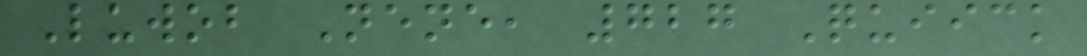Luwob Nene, 727 Quiick
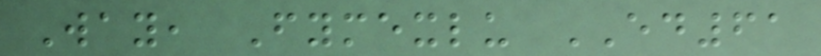Way, Fymexlu ED61
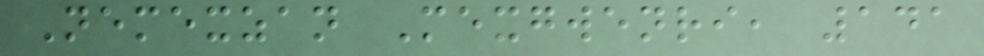Nemexzan Mexgwenri, 141
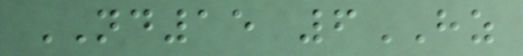ND15 6HZ
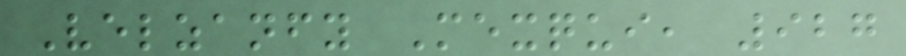Velzanfy Mexqui, 927
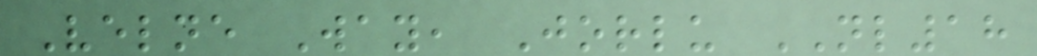Velne Way, Jorlu NL18
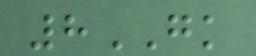8GK
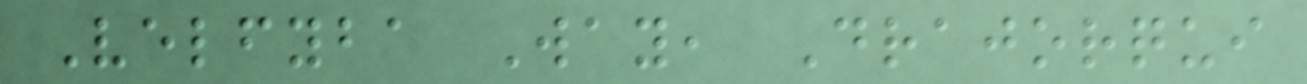Velfyba Way, Drajorqui
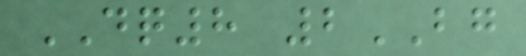DQ8 2BG
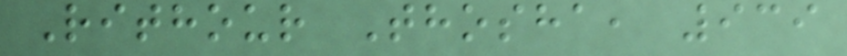Rithour Thosha, 939
